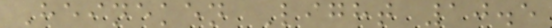Heineken Light 10.5
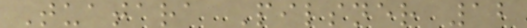Tuatara Pilsner 12
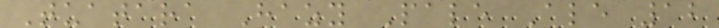Tuatara Hazy Pale Ale 12
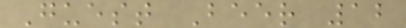Guest Beer 12
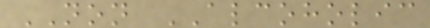NON ALCOHOLIC
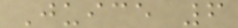Juice 6
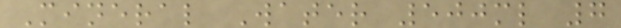Mineral Water 500ml 7
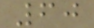60
